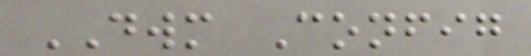DWM Config
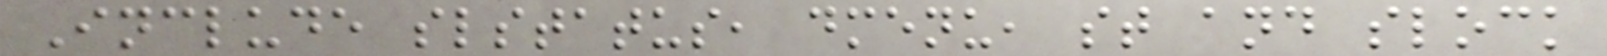Include slstatus, dmenu, st and slock
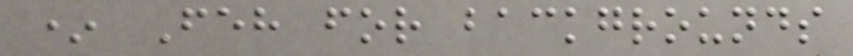* Feh for backgrounds
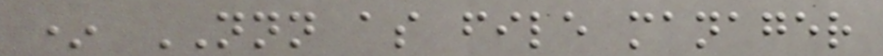* NNN as file manager
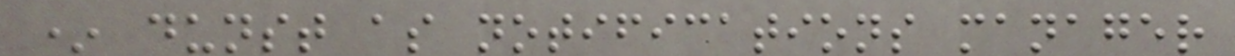* dunst as notifications manager
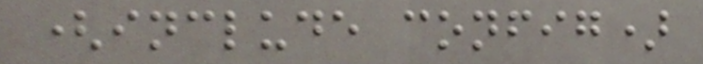(include config)
